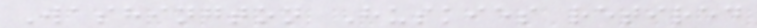Washington Huskies retired
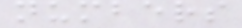numbers
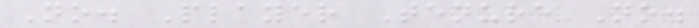No. Player Tenure No.
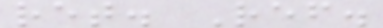ret. Ref.
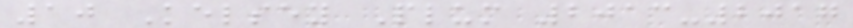10 Kelsey Plum 2013-2017
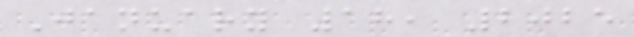January 18, 2025
